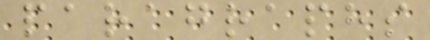paragraphs
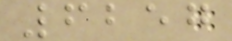6257
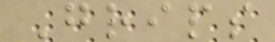Grips
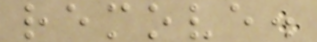remove.
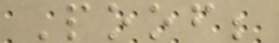Poof;
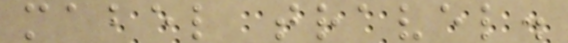mabel travel.
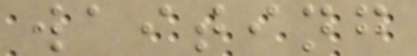waiting
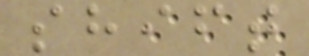shift
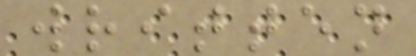written
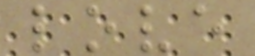love
